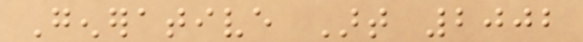Generative Art 2002
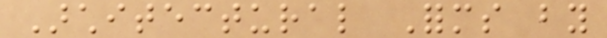Architectural Forms by
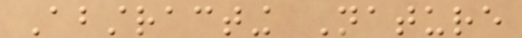Abstracting Nature
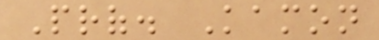Prof. Kamon
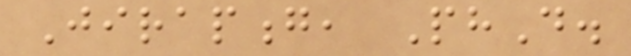Jirapong, PhD.
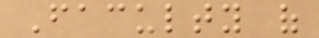Faculty of
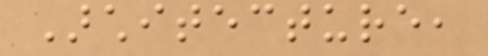Architecture,
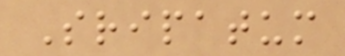Sripatum
